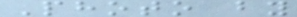Photo by
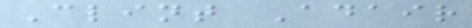Clint Adair
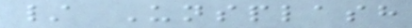/ Unsplash
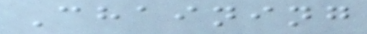Chaining
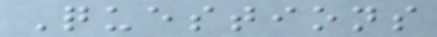Questions
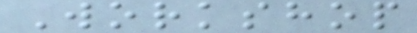Workshop
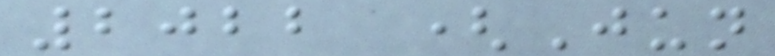2022 (Jun
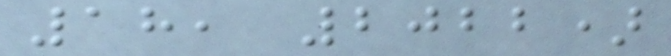18, 2022)
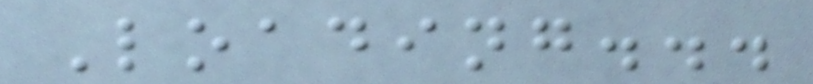Loading...
